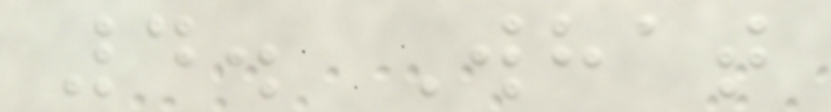4. What
